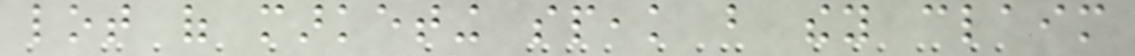lot of marketing speak but they claim
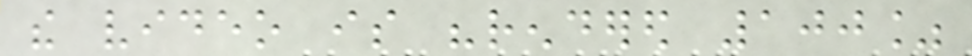the video is "rendered 100%
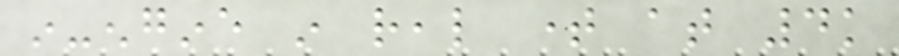in-engine in real time at 4k
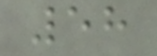58
